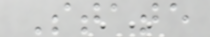State
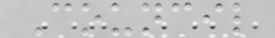Council
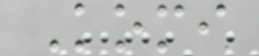Komi
